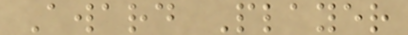Award Player
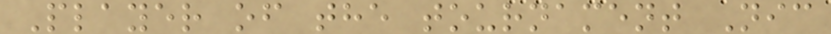Player of the tournament Nic
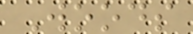Woods
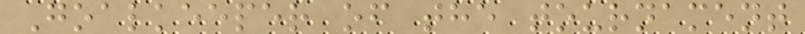Goalkeeper of the tournament
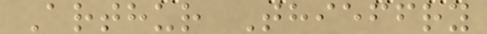Arthur Thieffry
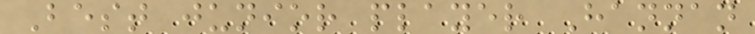Best junior player Hannan
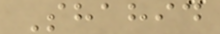Shahid
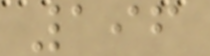196
